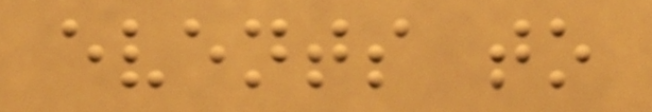events to
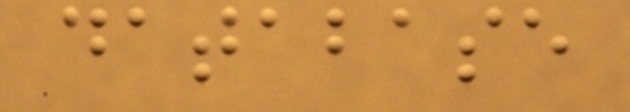database
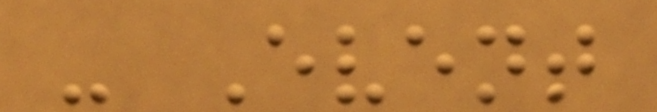- Event
